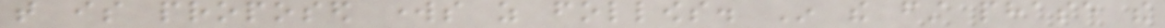that is proposed works as follows. In the first phase the
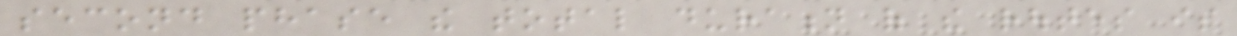second phase the total duration of the routes is
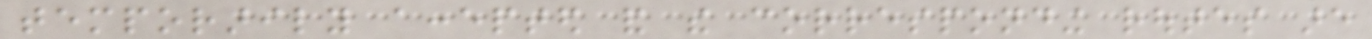temporarily accepted and the corresponding routes are
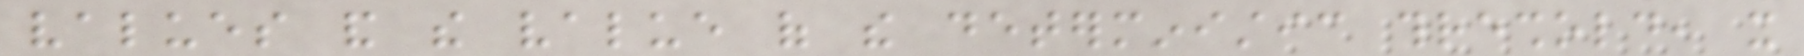values and the value of the deterministic threshold, it
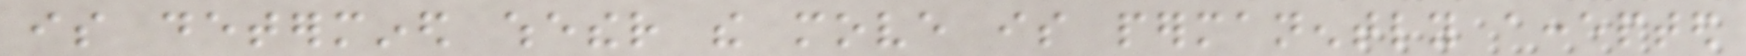is determined whether the move is permanently accepted
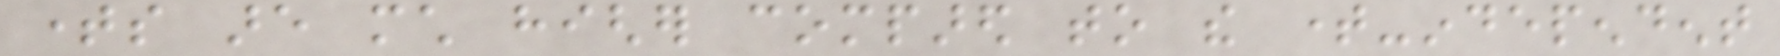times are much higher compared to the time-independent
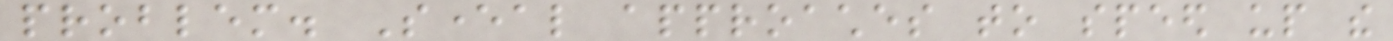problem. Several approaches to speed up the
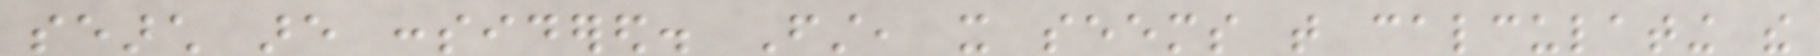search are considered. First, it seems that calculating the
